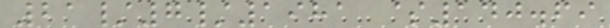21/7/1981 $140.69
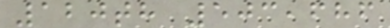120th 503,686
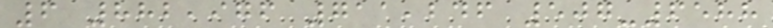6 882,976 711,246 507-6588
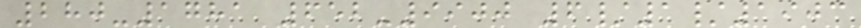280-1781 652-9900 6/1/1903
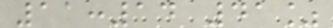11:14 41%
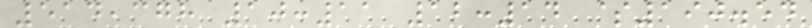514,378 10:11 12:14 $190.54
